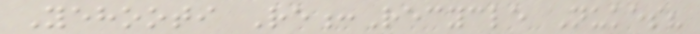Yehooti Re:Recycle Nukes?
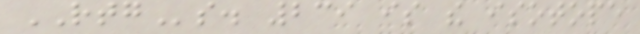RTGs. 239 is the isotope
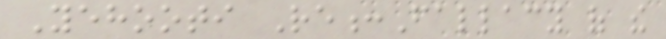Yehooti Re:Fallacy of the
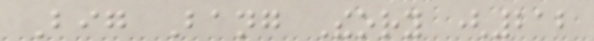Big Bang Theory (212
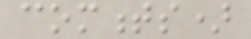comments)
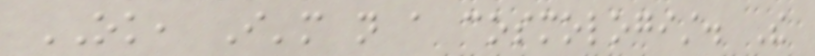OK, I'm not a cosmologist. The
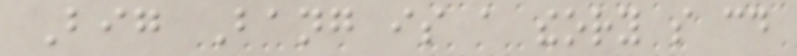Big Bang is a theory so could
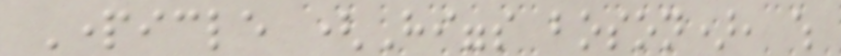Particle (Higgs boson), which
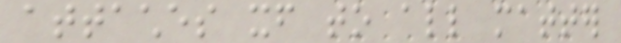attaches itself to all matter
